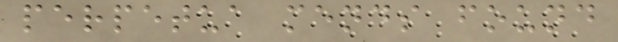perpetua mends found
